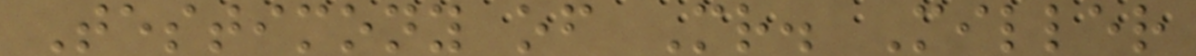Testimony of Mr. Miller
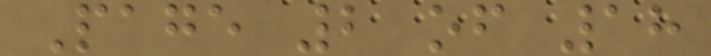Page 2 of 18
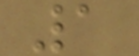1
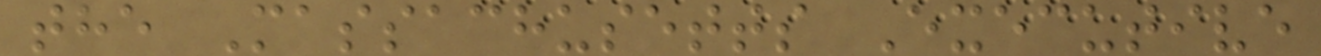the Massachusetts Executive
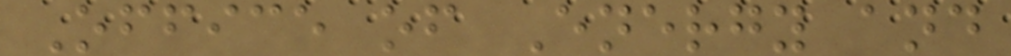Office of Energy and
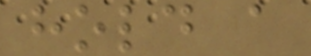hold a
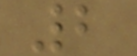2
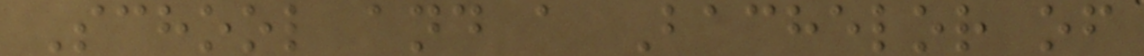School and a Bachelor of
